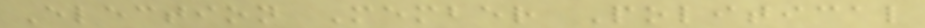Election Member Political
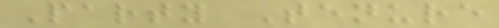Party Tenure
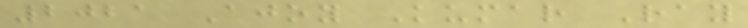2021 Ajoy Kumar Ray
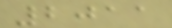2011
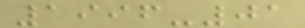1996-01
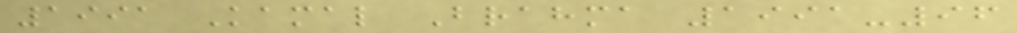1991 Kamal Brahma 1991-96
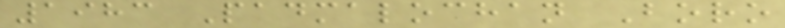1983 Padmalochan Boro
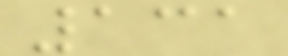131
